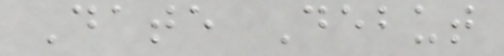Date Debut
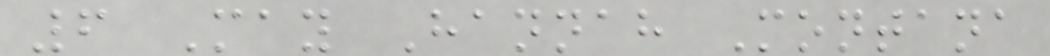6 May Hannah Montana
